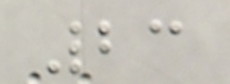23
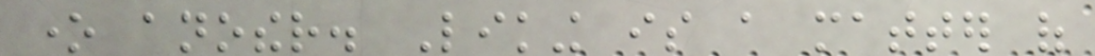one another. Liking is a matter of
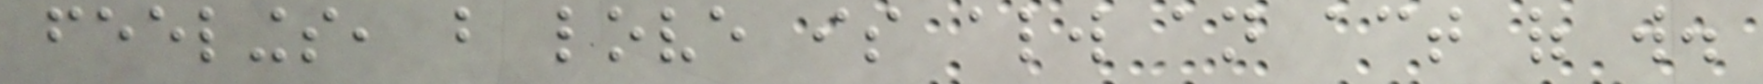feelings, but love is always an act of will.
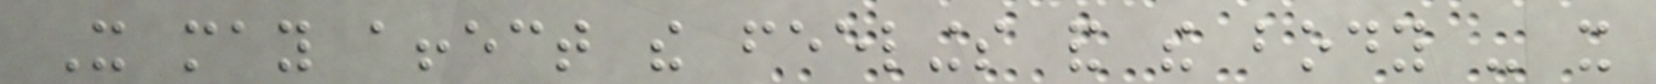It may affect the feelings and the body - it
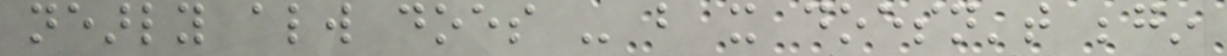nearly always does - but it doesn't begin
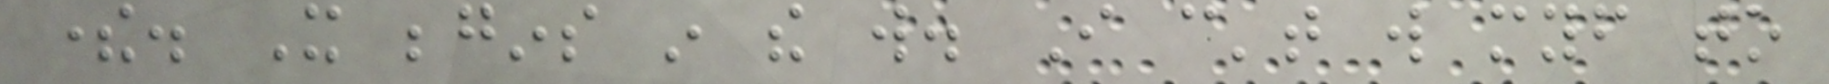there. It begins in the will. I can't will myself to
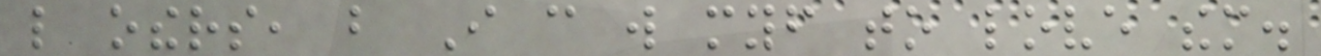like others, but I can will myself to love them.
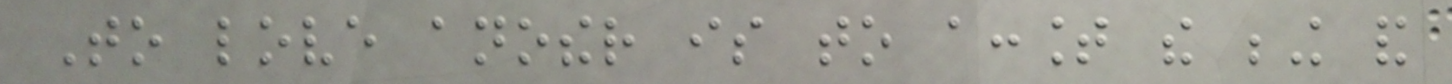To love another is to account the being and
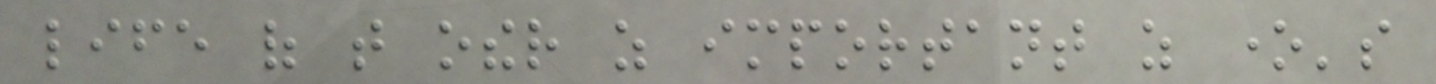life of that other as important as one's
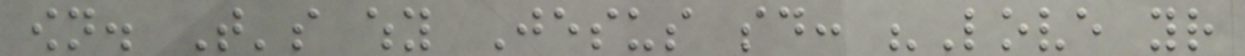own. That's why Jesus said: "Love your
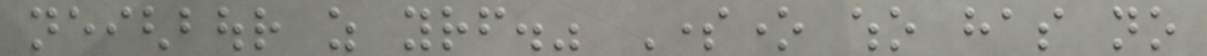neighbour as yourself." Someone who has no
